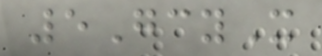5GcyX
